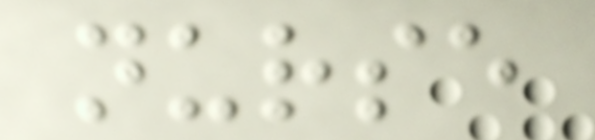nurse
